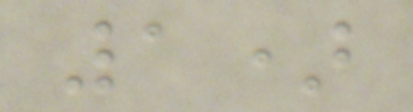1)
